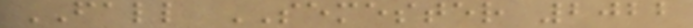FALL SEMESTER 2022
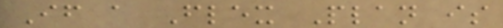If a Flex Plan is
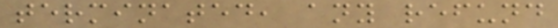terminated, any refund
